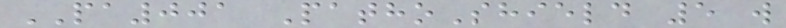PA001 PathoShield 5 w
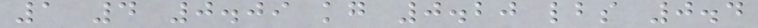1 4 0.09 kg 0.20 lbs 0.4
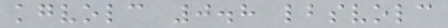kgvolc 0.8 lbsvolc
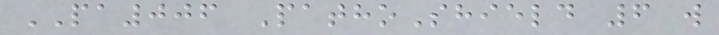PA006 PathoShield 6 w
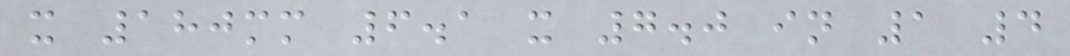x 180mm 6.1 x 7.0 in 1 4
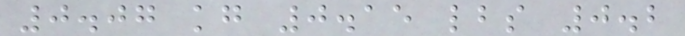0.07 kg 0.15 lbs 0.2
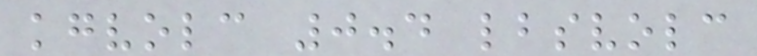kgvolc 0.4 lbsvolc
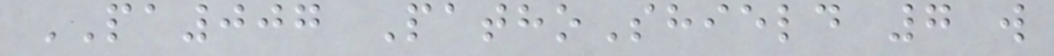PA007 PathoShield 7 w
